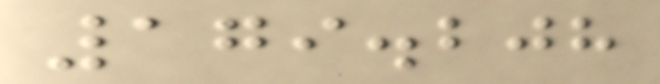179.208
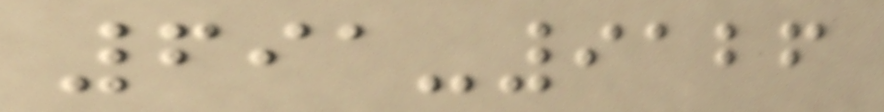691-9126
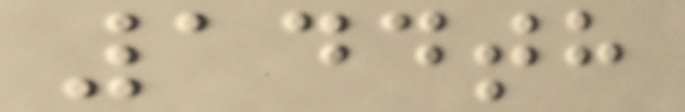144th
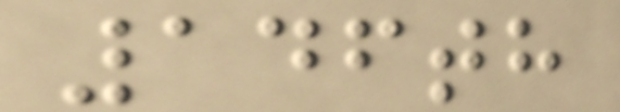146th
